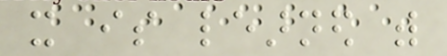it is learned with
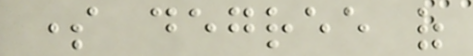some degree of
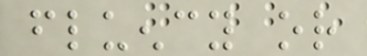fluency or
